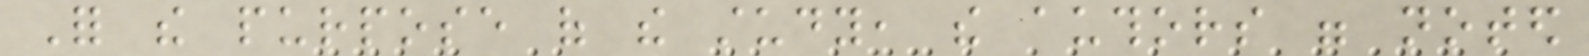For the purpose of the study, the authors were noted
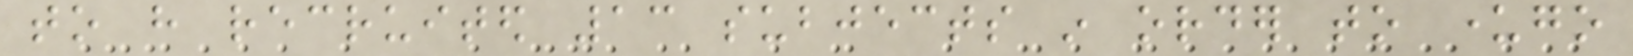to have recruited 13 subjects in order to undergo
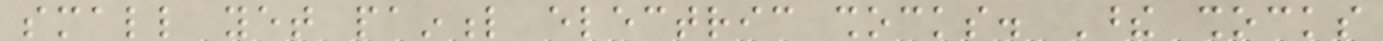small yet painful electric shocks. These shocks
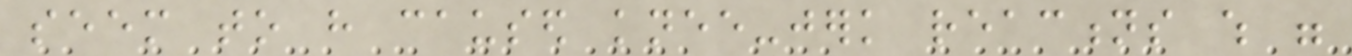seem to have caused knee-jerk reactions which were
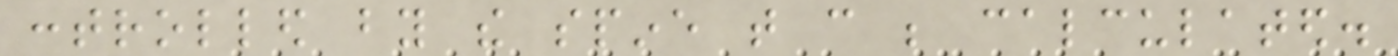controlled by the spine that can be calculated.
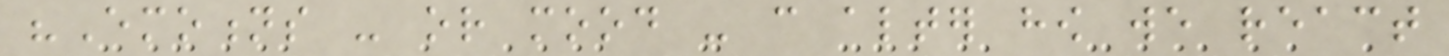"Emotions - or mood - can alter how we react
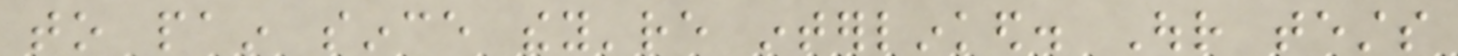to pain since they're interlinked. Our tests
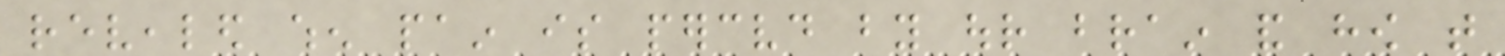revealed when pain is perceived by our brain and how that
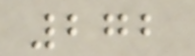272
